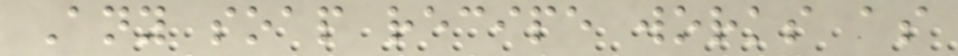Any soap recipe works as
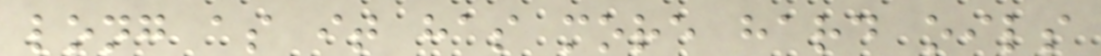long as it has more hard oils
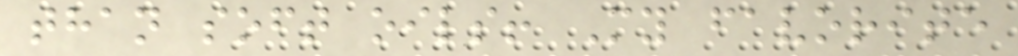than soft oils! My favorite
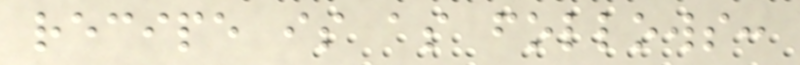recipe is as follows:
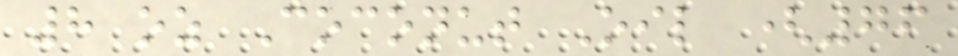8 oz Coconut Oil (76
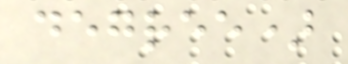degree)
